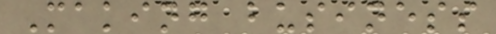Making business
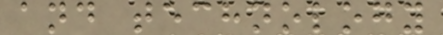and technology
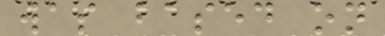was based on
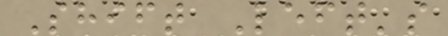Shift Left's
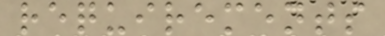requirements
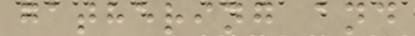gathering and
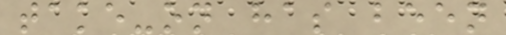take-on has been
